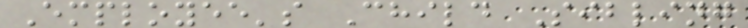Employee's Child Sibling
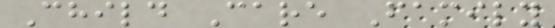Child Care Family
